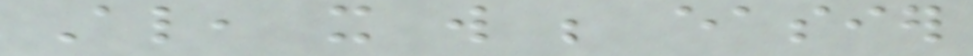Also, it will be easier
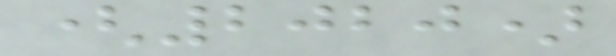(2020)
